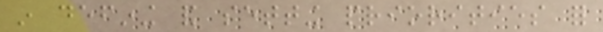in defining and setting priorities for
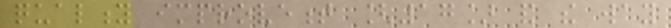quality improvement [17] and the way
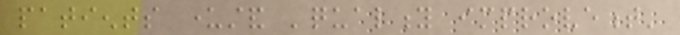patients understand 'quality improvement'
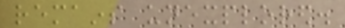remains unexplored.
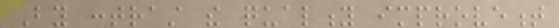By contrast the quality improvement
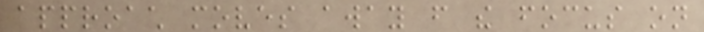approach moves away from the focus on
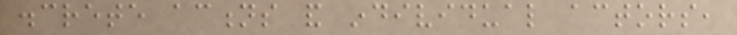discrete actions and individual actors,
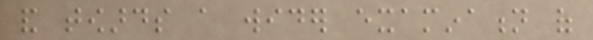and towards a wider examination of
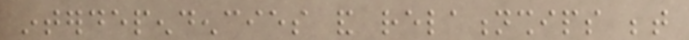interdependencies and relationships between
